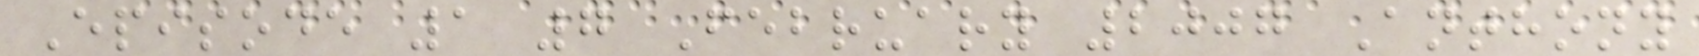Episode 1 7 February 2007 Anthony
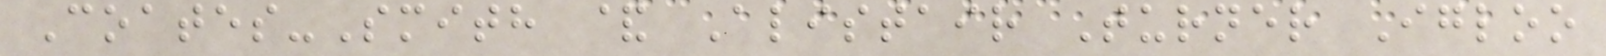Coates-Smith & Alistair Turner Igloo
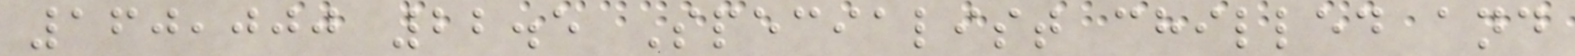160,000 22.5 Specialist chilled and
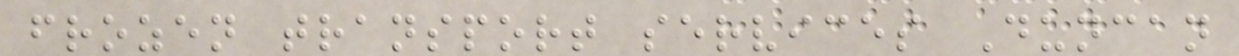frozen transport services Duncan
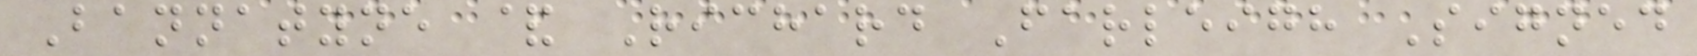Bannatyne & Richard Farleigh Signed
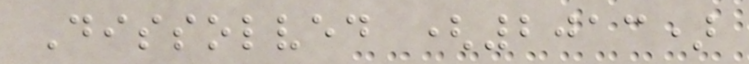Dissolved (2013)
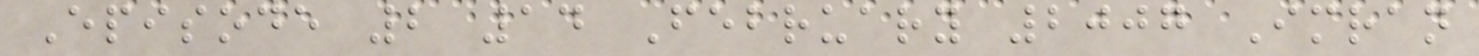Episode 2 14 February 2007 Imran
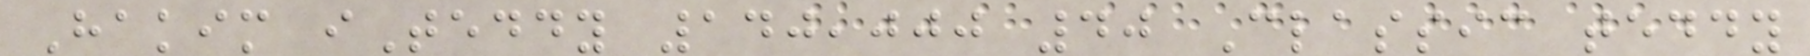Hakim iTeddy 140,000 40 Classic teddy
